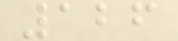126
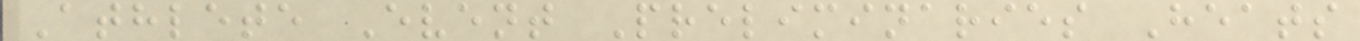Athlete Event Preliminaries Heats
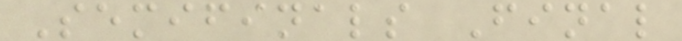Semifinals Final
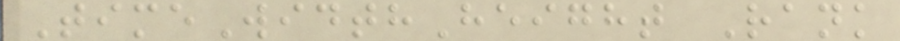TimeWidthHeight Rank
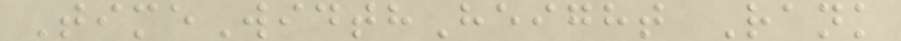TimeWidthHeight Rank
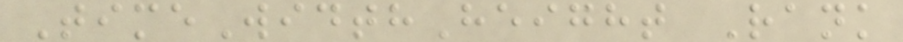TimeWidthHeight Rank
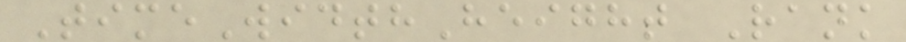TimeWidthHeight Rank
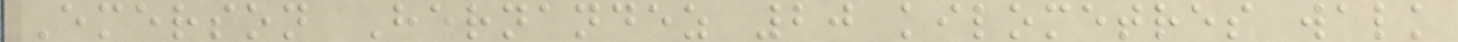Emerson Hernandez 20 kilometres walk
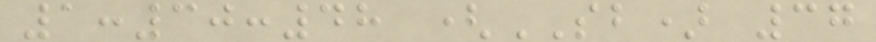1:30:48 (SB) 37
